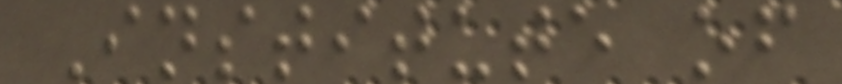Institute of
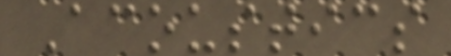Acoustics
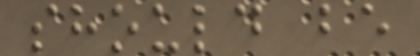should be
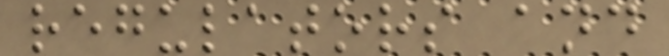regulators and
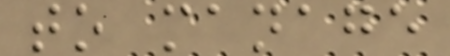to manage
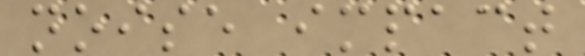noise impact
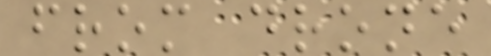from drone
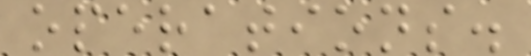operations.
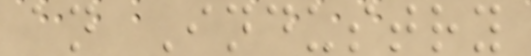an Industry
